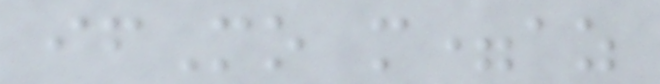ifMo m=az
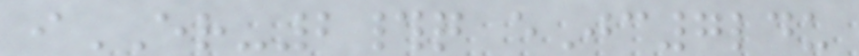iER-2#q eJc7ldu
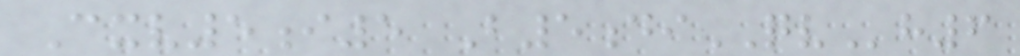Cxv5i5 B5diQVh6
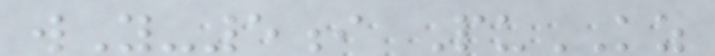wY-5i PuKZ
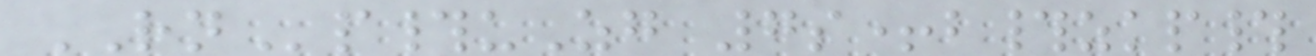RNp#uZg 7s+b#zkp#
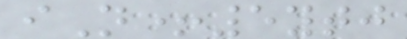iN+5ytj
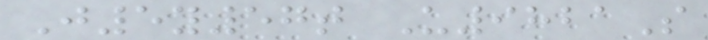J5y57t U9821S
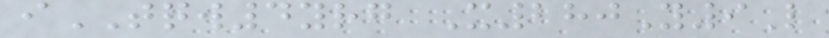iTQW4yrg X280Y9L
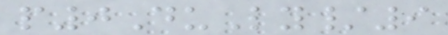p0DuLy/9
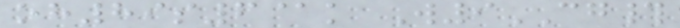oh89s6@k W9CG#
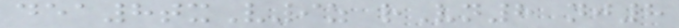dea8txV9z rVn8 nj8
